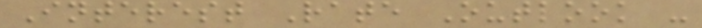Interest Rate Outlook -
